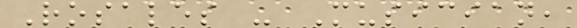Rosales - Musician,
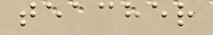teacher
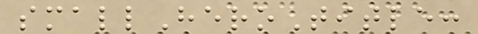smallHeroTitle:
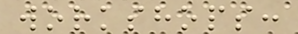workshops:
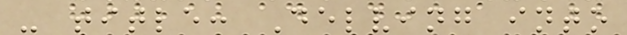- title: Delving into
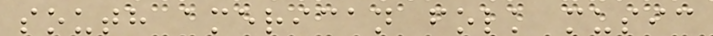south american folk music
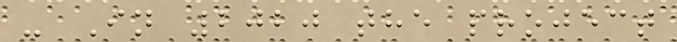- In 2020 the project
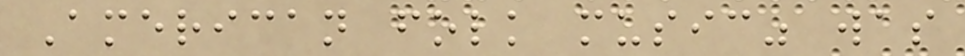American folk music" was
